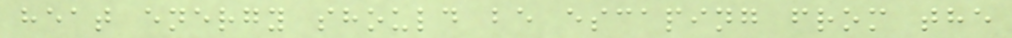heat energy should be escaping from the
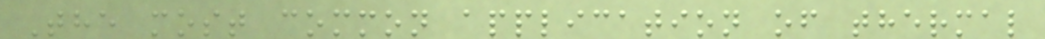The most common application of thermal
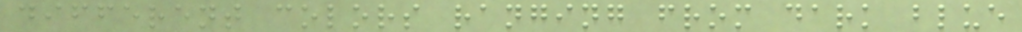different colors ranging from dark blue
